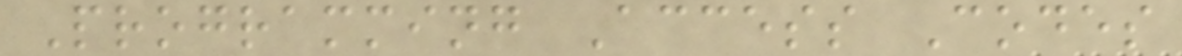Programming Access Codes
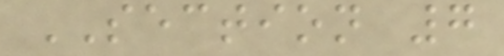SECTION 7
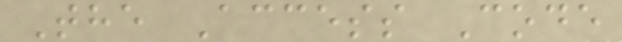The Access Code
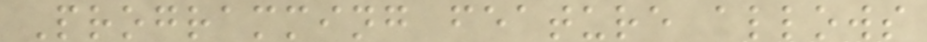Programming feature allows
